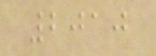2010
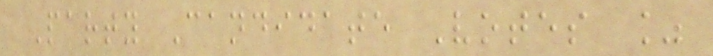Party Candidate Votes %
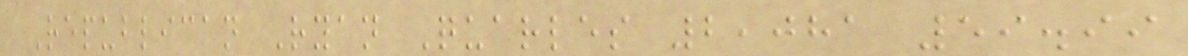Republican Ryan Quarles 2,081 59.99
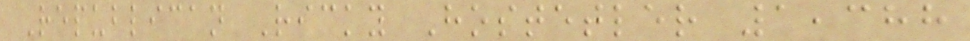Republican Ricky Hostetler 1,388
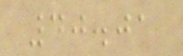40.01
